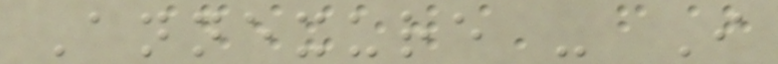Annexure - I
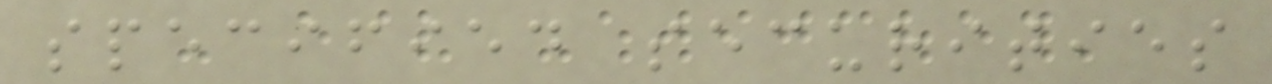specified securities
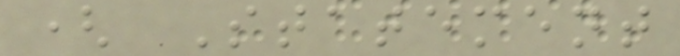( Statement
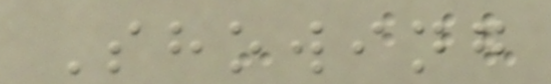Showing
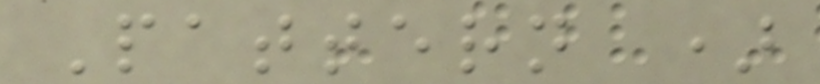Pattern )
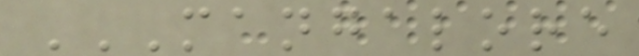MANGALORE
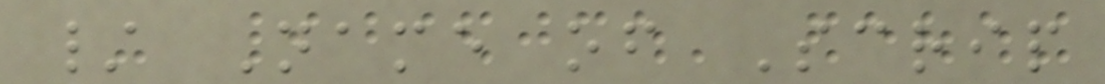/ Name of Scrip
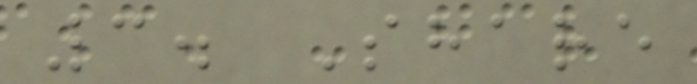3. Share
